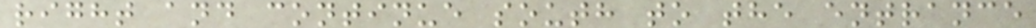right and continue south to the entrance
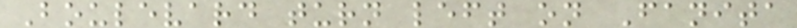Boulevard turn left on Fanita
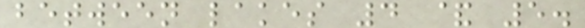between lakes 4 & 5.
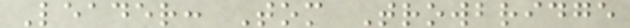Leader: Tom Trowbridge
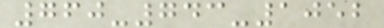760-743-1052
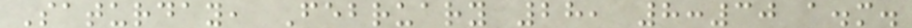Saturday, February 28, 8:30 a.m.
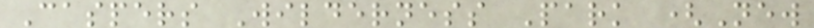Caspers Wilderness Park (New
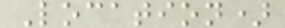Location)
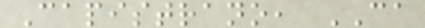Capistrano, CA
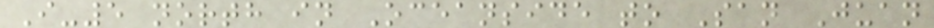I-5 north in Oceanside to San Juan
